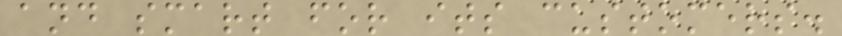and smart for its customers.
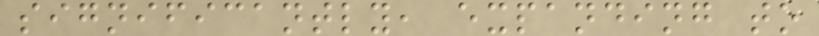significantly, expanding to
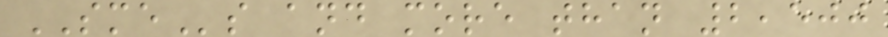SMEs and more than 2,500
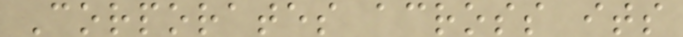Corporates across its
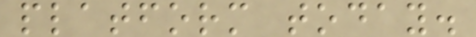platform today.
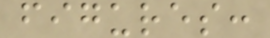figures:
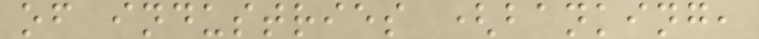of industries (banking,
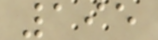195
